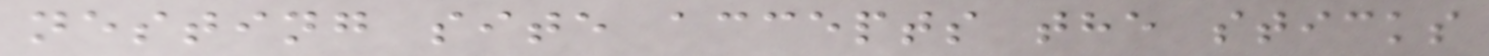nesting site accepts the sticks
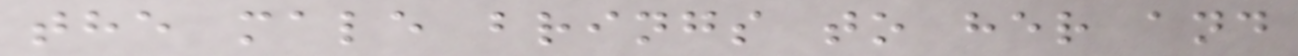the male brings to her and
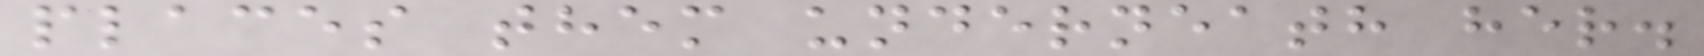places them underneath her.
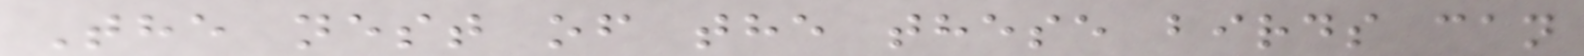The nest of the these birds can
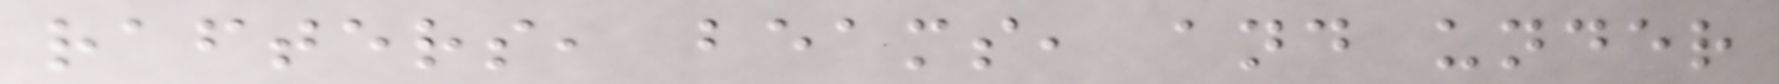rafters, beams, and under
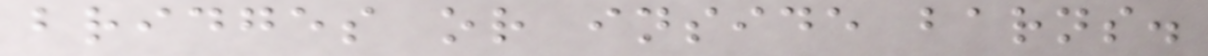bridges or inside barns.
